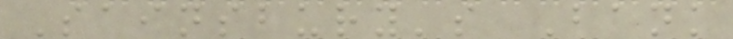Sainsbury's Bank
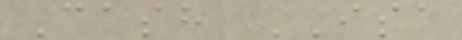Cash ISA
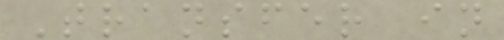Transfer in
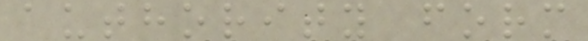authority form
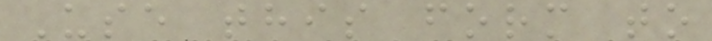Use this form to
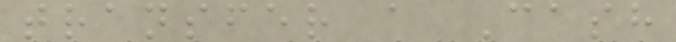transfer a Cash
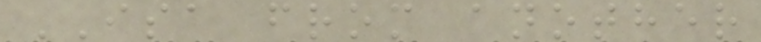ISA from another
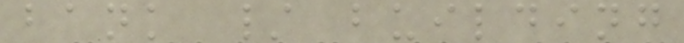bank / building
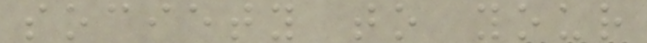society to your
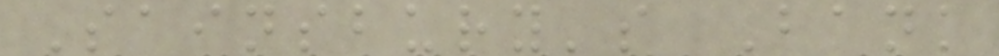Sainsbury's Bank
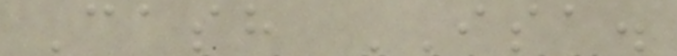Cash ISA.
